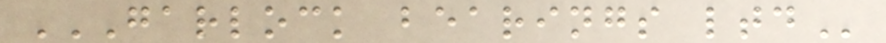GARLOCK BEARINGS LTD
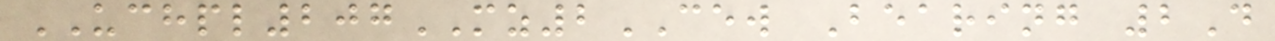UCHPL207MZ2CEW Bearing 2D
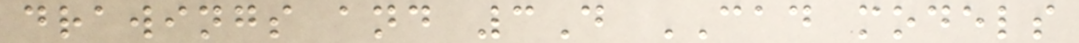drawings and 3D CAD models
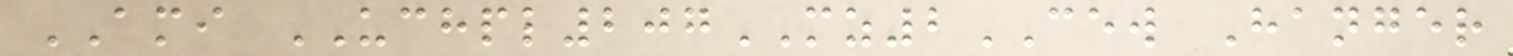AMI UCHPL207MZ2CEW Hanger
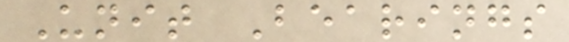Unit Bearings
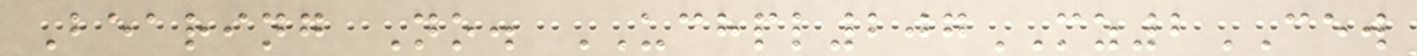Bearing No. UCHPL207MZ2CEW
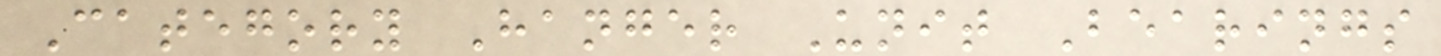Category Hanger Unit Bearings
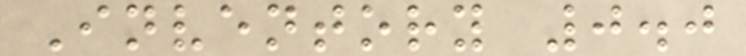Inventory 0.0
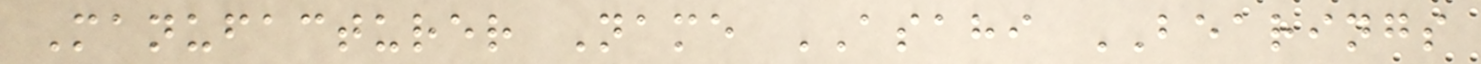Manufacturer Name ASAHI BEARINGS
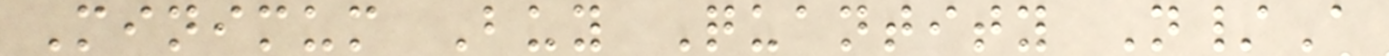Minimum Buy Quantity N/A
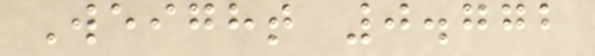Weight 0.772
